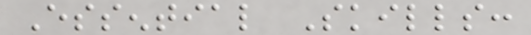Essential Skills:
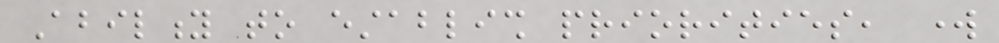Ability to establish priorities, work
